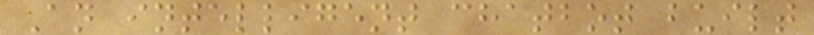An intelligent chatbot built
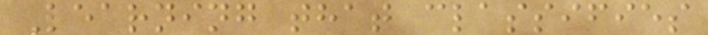Learning that classifies
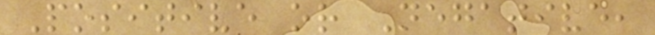Positive or Negative,
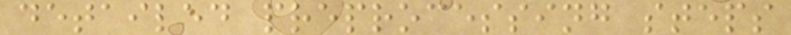detailed preprocessing steps
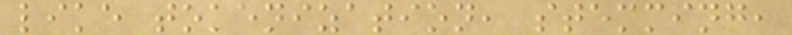like tokenization, stemming,
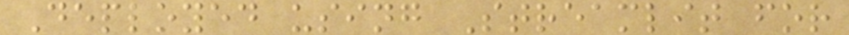Deployed using Streamlit for
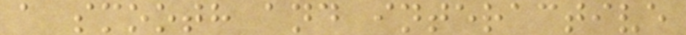a smooth and interactive
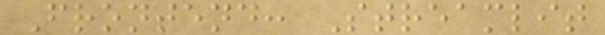Frontend: Streamlit
